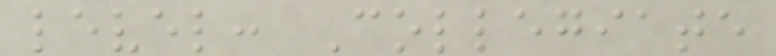level: Collegiate
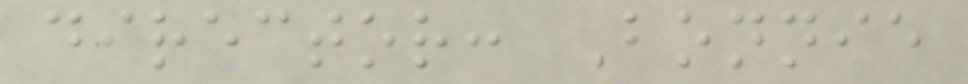director: Bonnie
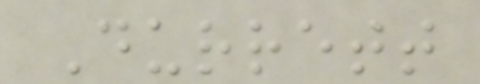Durrett
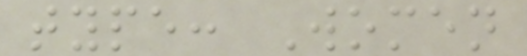type: Women
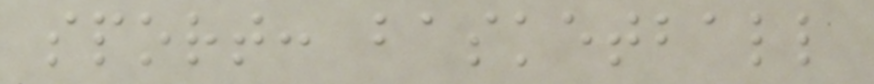sport: basketball
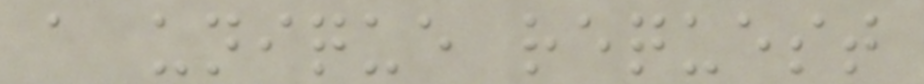a unique request
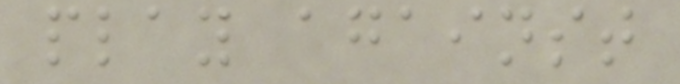play against
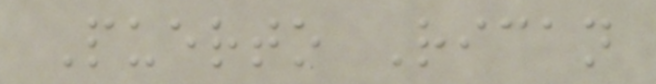Puerto Rican
